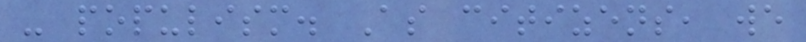- populism. As citizens, we
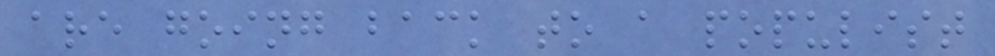are going back to a populist
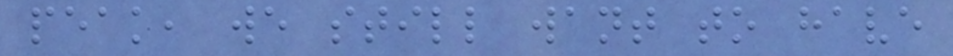peak, we still want to have
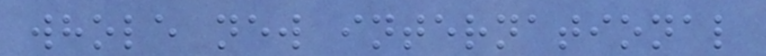whole new international
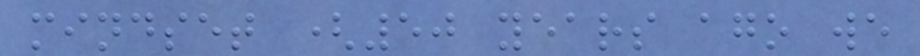mindset (50 years ago we
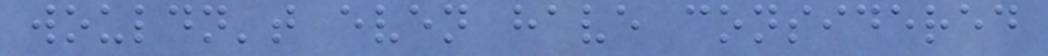wouldn't even have considered
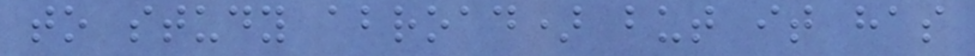to study abroad) but it has
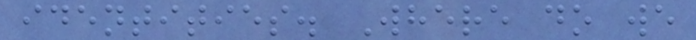identities. Where do we
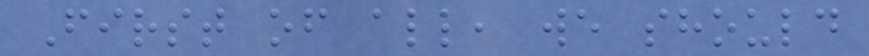First of all, we should
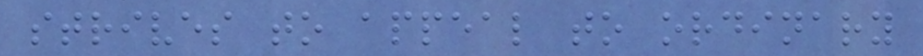strives to appeal to ordinary
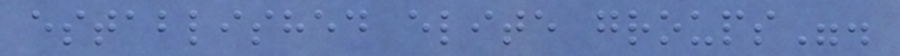established elite groups".
